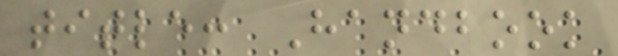title: Handbook
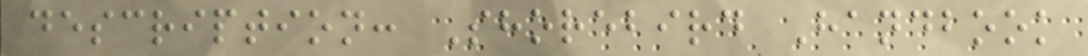description: Shorebird Handbook
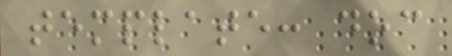template: doc
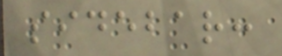sidebar:
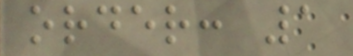order: 1
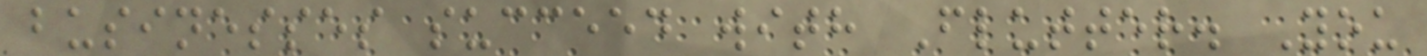businesses succeed with Flutter. You
